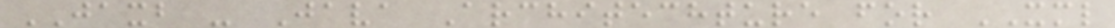JAXB - Java Architechture for XML
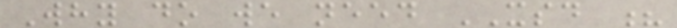Why do we need XSD ?
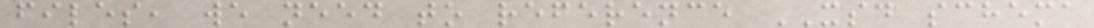files, we need to reference XSD schema
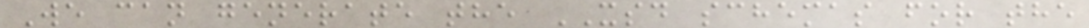We can generate the XSD schemas for the
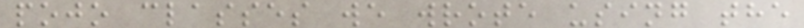pojo classes we wrote using the
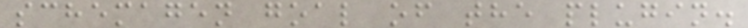schemagen goal of the plugin.
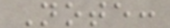Note:
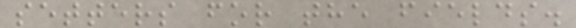setters for the fields.
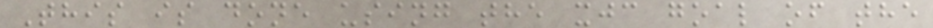This is done using the xjc goal of the
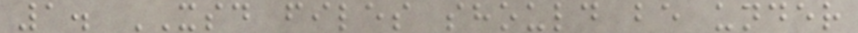1. XSD files should be under
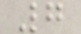7
